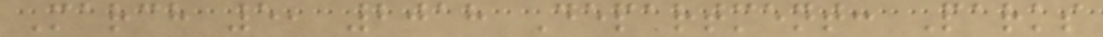March 5, 2018 Department: Parks
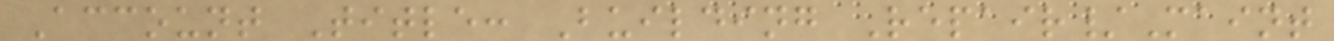Account Title: Building Repair/Maint
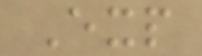Exp
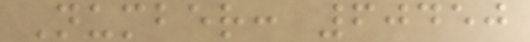Number: 60450
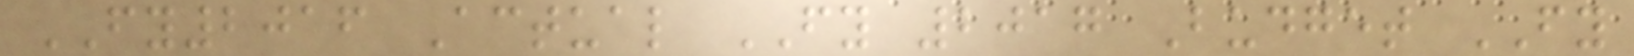FY2016 Actual FY 2017 Budget FY
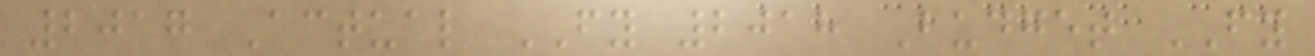2017 Actual FY 2018 Budget FY
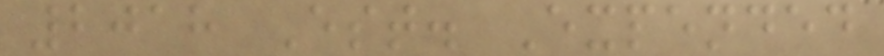2018 Est. Expended
